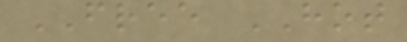FREE HOT
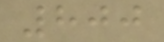800
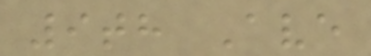9th Ave
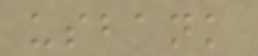usbank
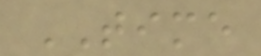TIME
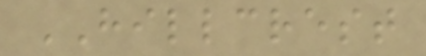HILLCREST
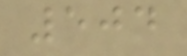504
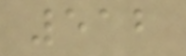512
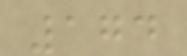174
